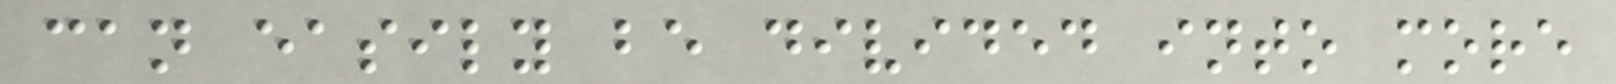can easily be divided into more
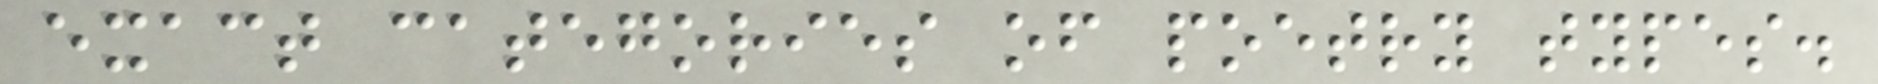exact categories of poetry types.
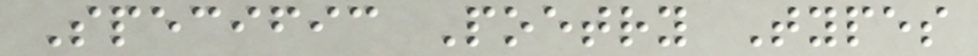Specific Poetry Types
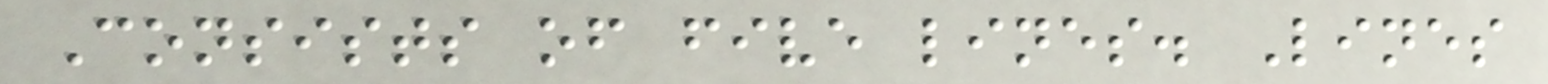Consists of five lines. Lines
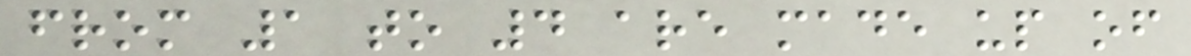from 1 to 4 are made up of
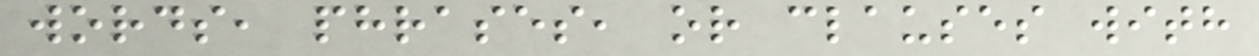words, phrases, or clauses with
